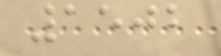1502
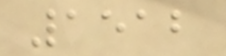1512
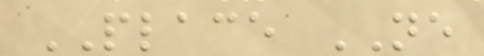PLACE NE
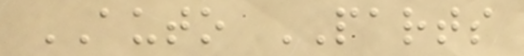AUTO PARTS
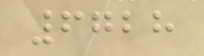6728
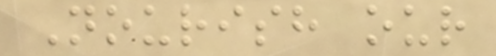Nourish our
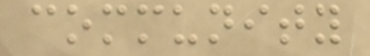community
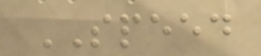SPEED
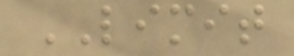LIMIT
